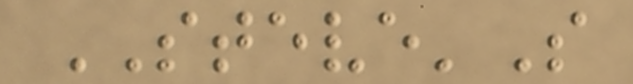STEVE'S
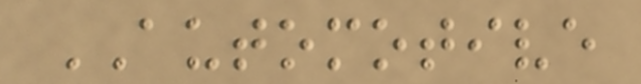AUTOMOTIVE
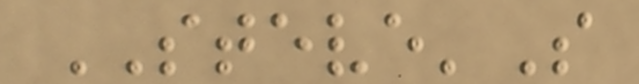STEVE'S
